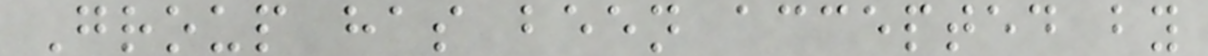Group has been accepted by
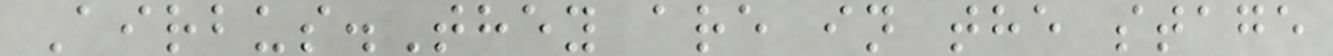Airbus.They are in the stage
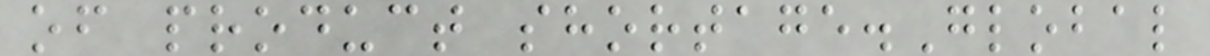of product shortage.Global
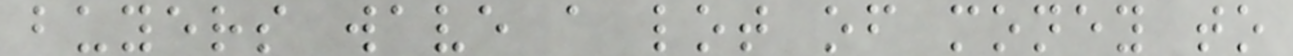buyers wave a lot of money to
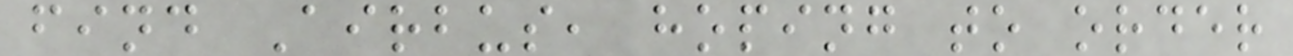find Airbus, hoping to order
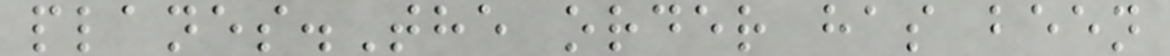planes.The order has been
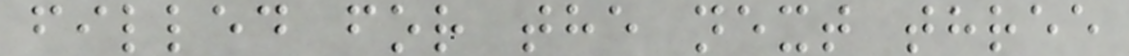filled for the next three
